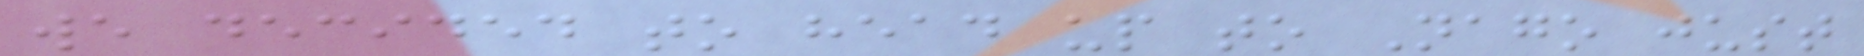we decided to head up to Nago just
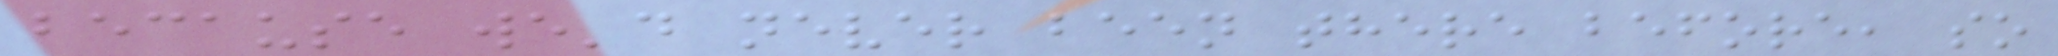because we'd never been there before, so
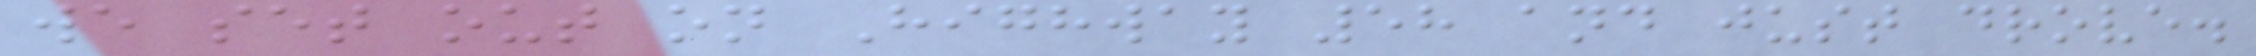we set out on Highway 58 and just drove.
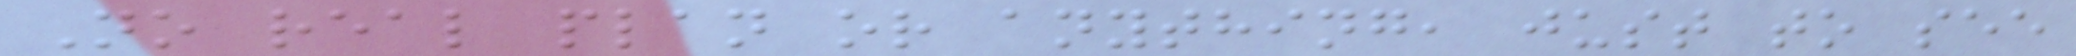No real plan or anything, just to see
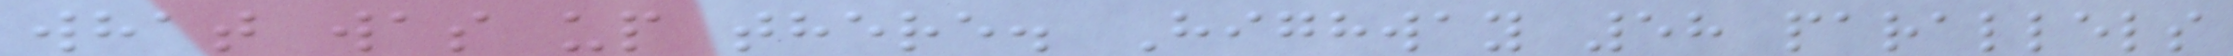what was up there. Highway 58 parallels
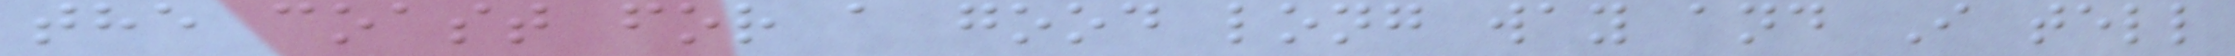the coast for a good long way and I tell
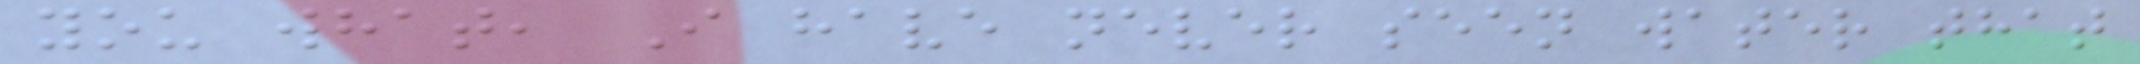you what, I have never seen water that
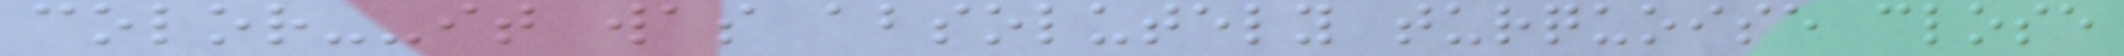color--it was absolutely turquoise close
